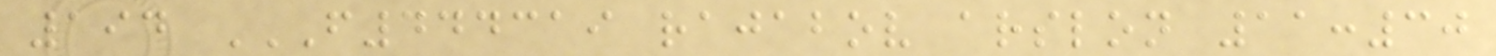194 F444319 RAJABOV ARSLON 11:30
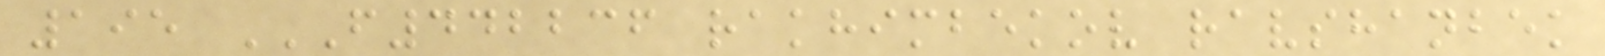195 F442236 RAKHIMBEKOV RAVSHANBEK
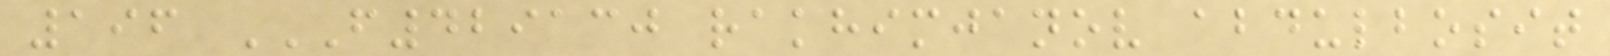196 F429130 RAKHIMJANOV ABDULBOSIT
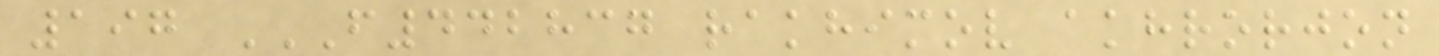197 F442837 RAKHIMOV AKHRORJON
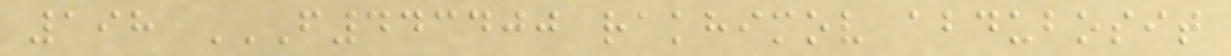198 F443400 RAKHIMOV ABDUBOSIT
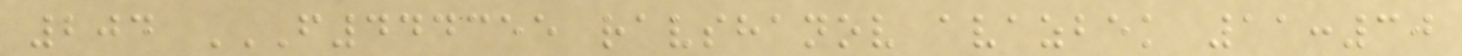204 F444355 RAVSHANOV AVAZBEK 11:30
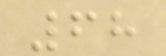68
